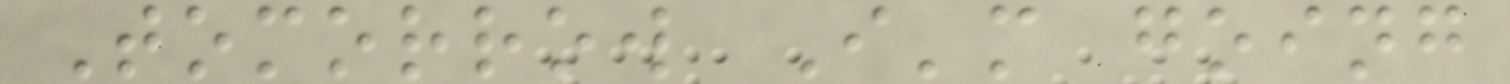Tomorrow I'm going
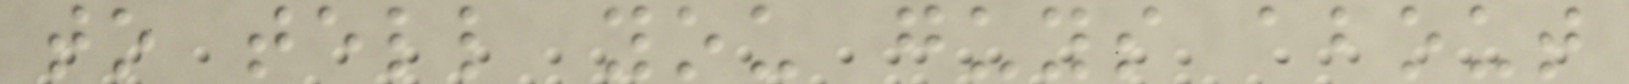to tell you guys about
